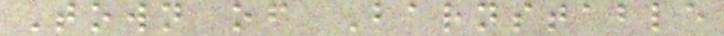Town of Barnstable
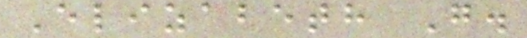Elizabeth G.
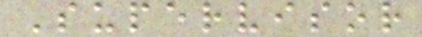Supervisor
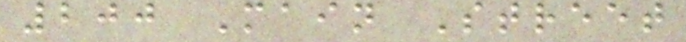200 Main Street
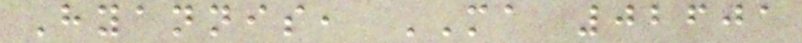Hyannis, MA 02601
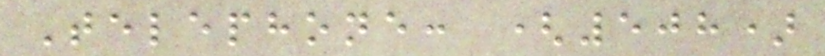Telephone: (508)
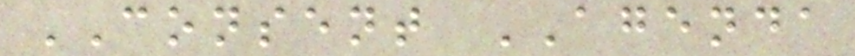CONSENT AGENDA
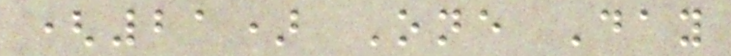(21) One Day
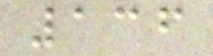136
